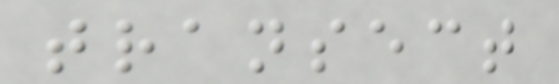transect
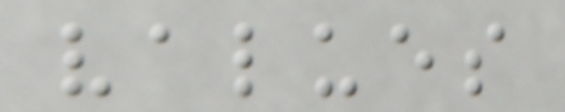values
